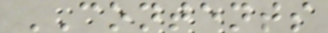CONTENTS
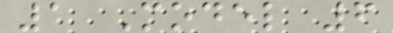1 Model 6
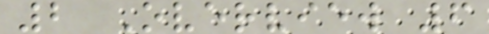2 Overview 6
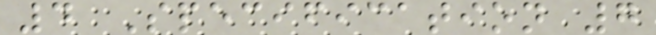4 Specification 7
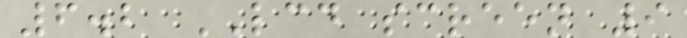6.2 LCD screen 9
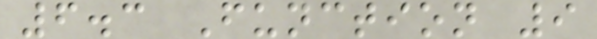6.3 Function 9
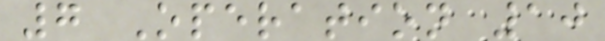7 Operation 10
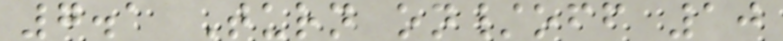7.1 Turn on/off 10
